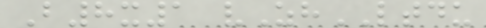B8x1 vZhLTDU
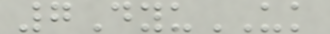7DyuUK
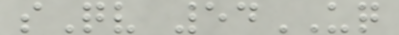sQv 54UQ
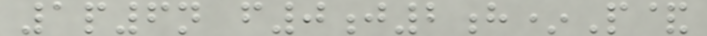1p6n f0j2h*P&
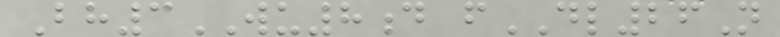Bh3WU8d fDL26N
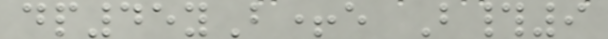dp45yB+e B#9
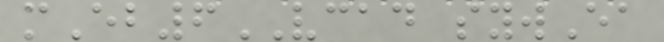mEb6VCAD sywEa
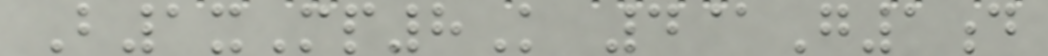B1xMp8K 4@G1d
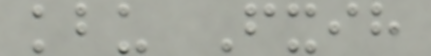kbu Fxih
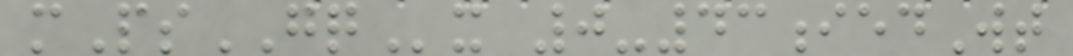mPsGQx 0-43iedWt
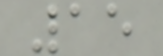15
